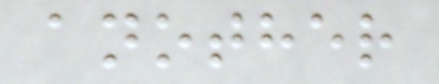another
